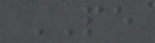PE
